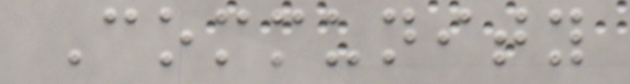Community
